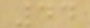44
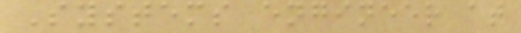Systems engineer at
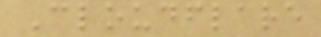Cloudflare
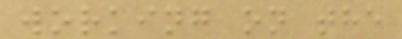working on the
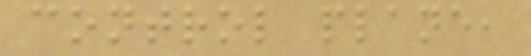control plane,
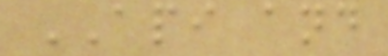API and
